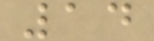14
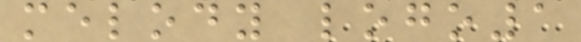melody logo1
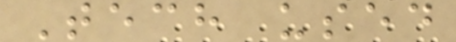Tech used
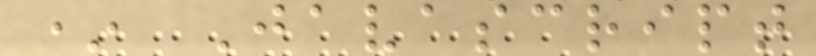* Javascript
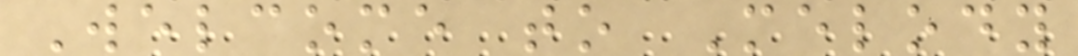Welcome to Melody
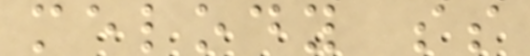melody ss
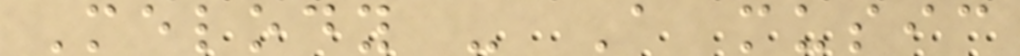Melody - A music
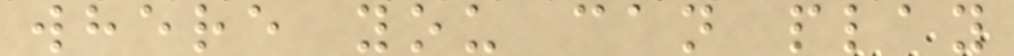where you can play
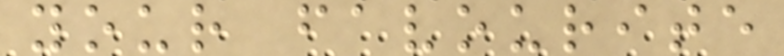your favourite
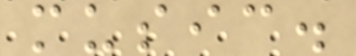music.
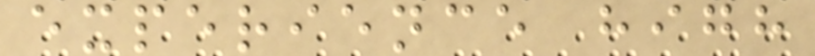experience high
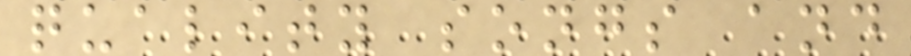quality songs and
